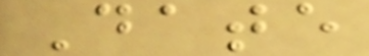Date
